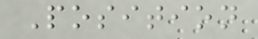Position
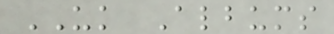UK Albums
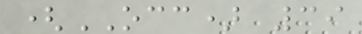(OCC) 39
